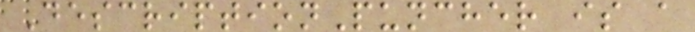DescriptionPuncher is a
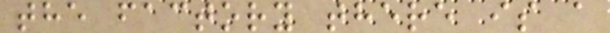the factory there is a
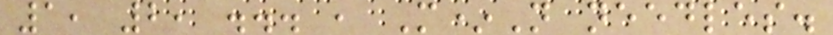1, 2, ... , M*N needles.
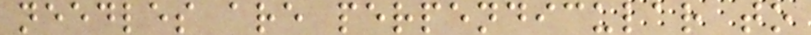needles are perpendicular to
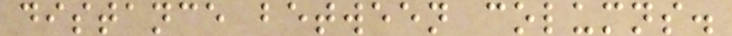distance between columns.
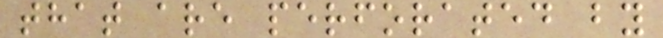that are perforated by
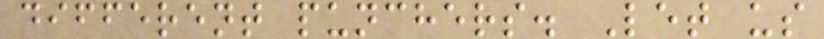different punchers. Let us
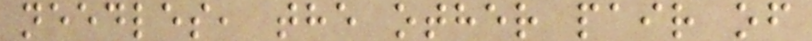needles, the other pair of
